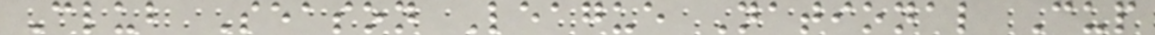Club Season League National Cup
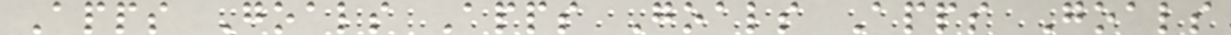Apps Goals Apps Goals Apps Goals
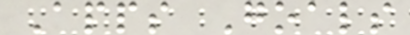Apps Goals
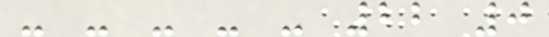- - - - - 22 0
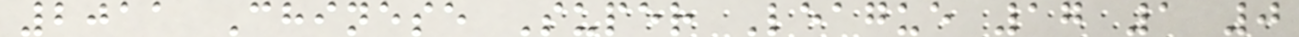2011 Chinese Super League 17 1 0
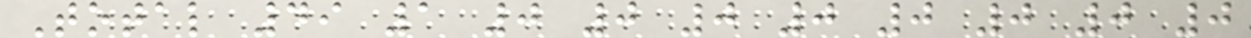Total 49 1 0 0 0 0 0 0 0 0
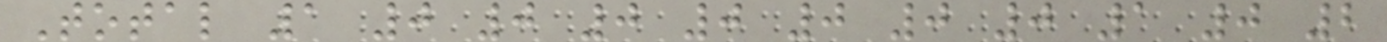Total 1 0 0 0 0 0 0 0 1 0 2
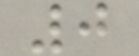0
